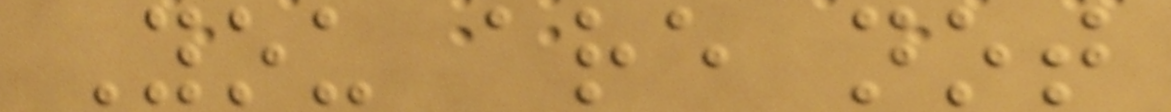You are not
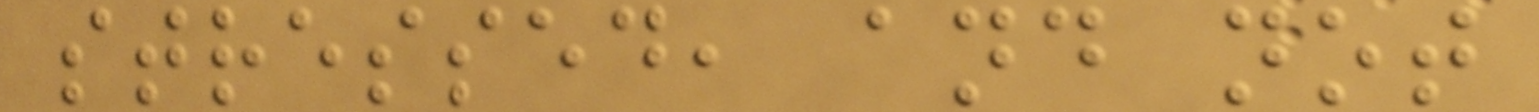stressed, and not
